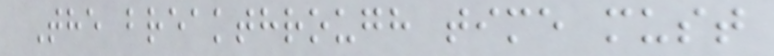The breakthrough time must
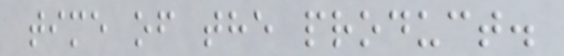time of the product.
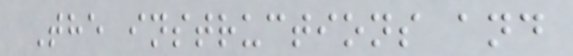The instructions and
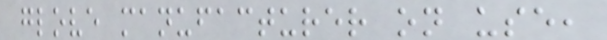glove manufacturer on use,
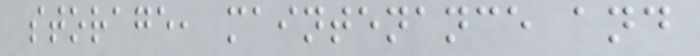storage, maintenance and
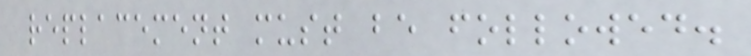replacement must be followed.
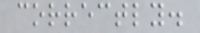correctly.
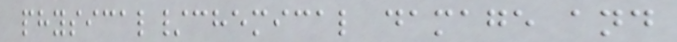physical/chemical damage and
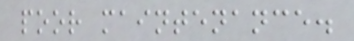poor maintenance.
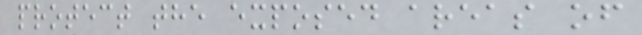protect the exposed areas of
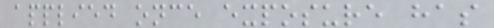applied once exposure has
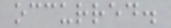occurred.
